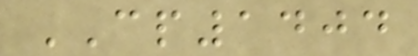CP1404
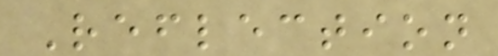Reflection
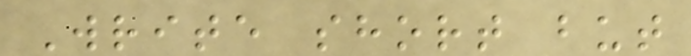Write short but
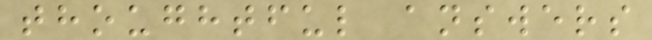thoughtful answers
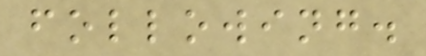following.
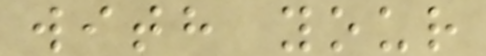with your
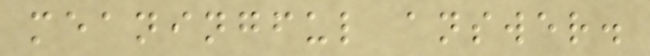meaningful answer.
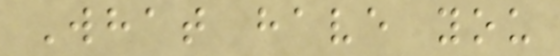What have you
